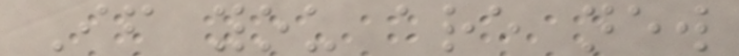If you are new
